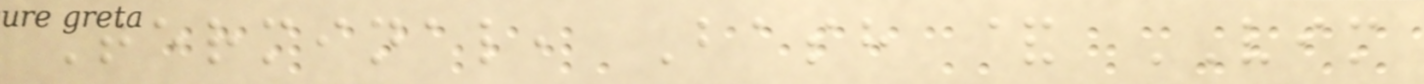Terminal, Bash & VIM
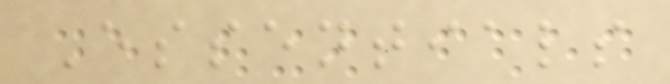Essentials
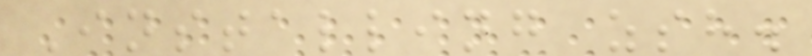Installing zsh.
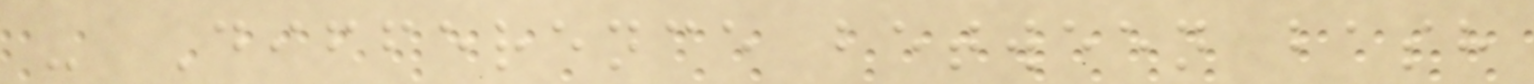- Difference between bash
